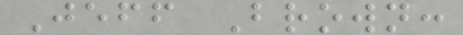Jeff Brown:
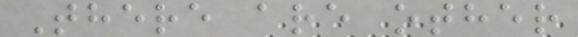There are other
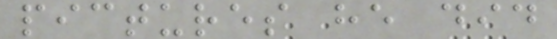pictures he did
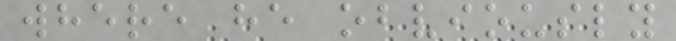where he obviously
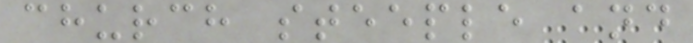church steeple and
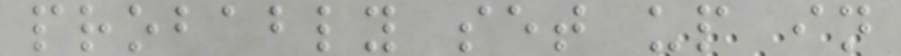probably set up in
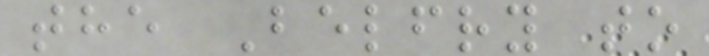the Belfry to
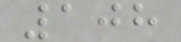108
